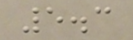5.3
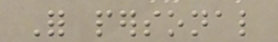For personal
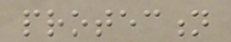protection
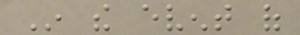In the event of
